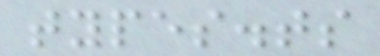types.ts
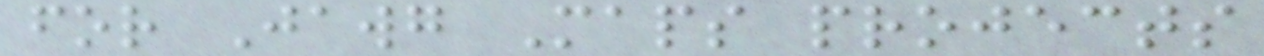for Jawg Maps projects
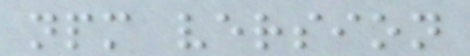npm version
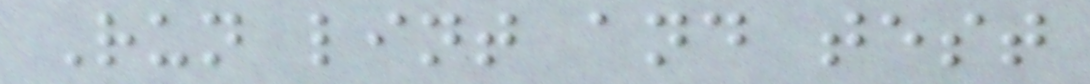Run lint and test
